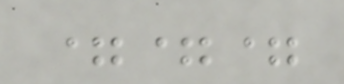===
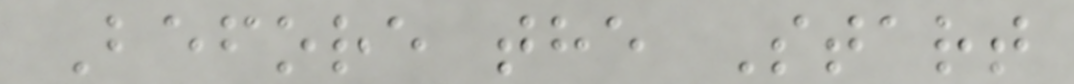Before the Start
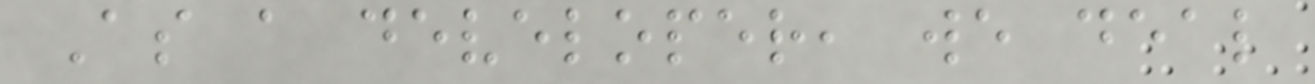As a developer, we deal
